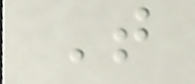T
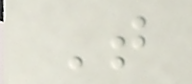T
